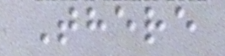There
